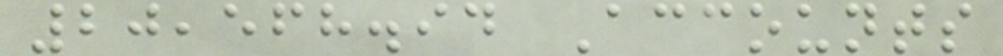20,568.94 Accounts
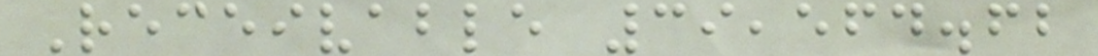Receivable 39,564.62
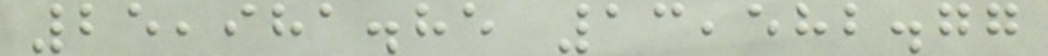25,981.85 13,582.77
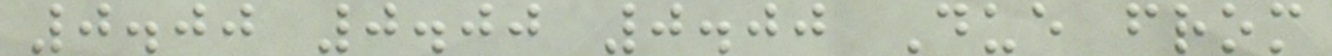0.00 0.00 0.00 Due from
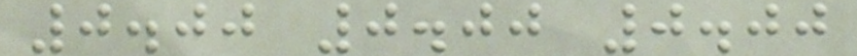0.00 0.00 0.00
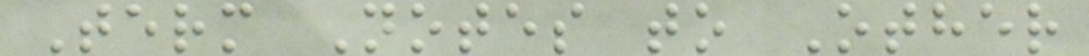Term Notes to Other
